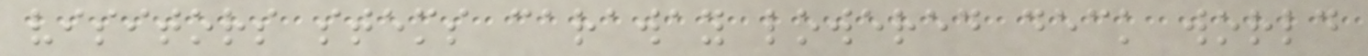visitors stems caraway lowered deck world
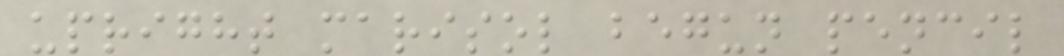upright marisol begun pencil
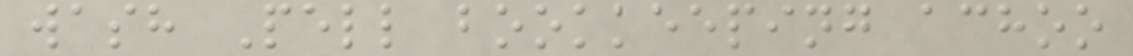wash Pell bookkeeping achoo
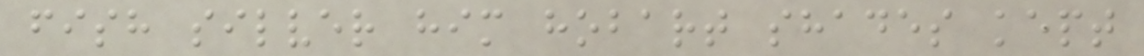fish silver him hobart shades kept
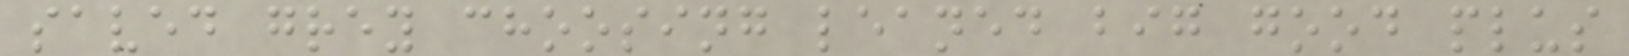saved grey choosing leaned big good plus
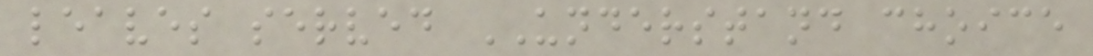leaves served UNDERSTAND choice
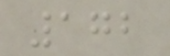172
